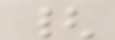{
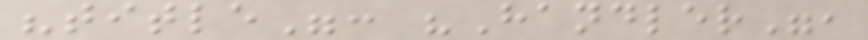"title": "Handler",
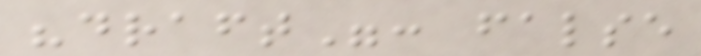"draft": false
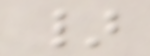}
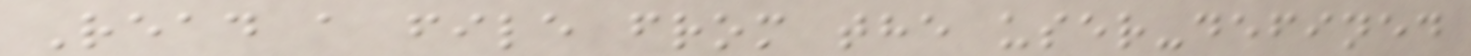Read a file from the user-defined
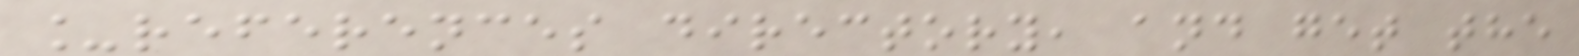_references directory, and get the
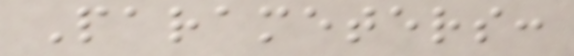Parameters:
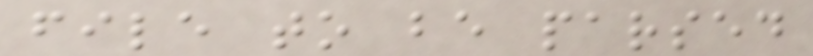file to be parsed
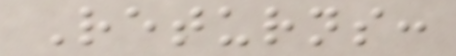Returns:
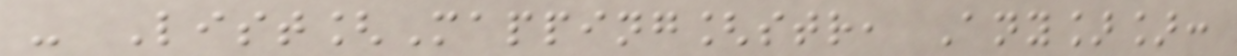- List[Mapping[str, Any]]:
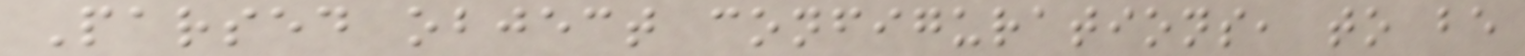Parsed object configurations, to be
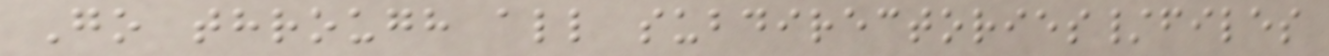Go through all subdirectories/files
